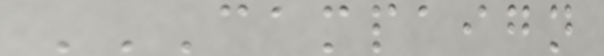CAMPAIGN
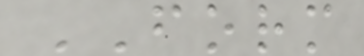FORM
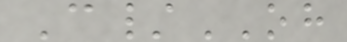C/OH
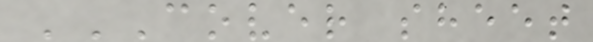COVER SHEET
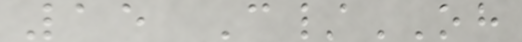15 C/OH
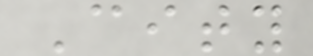City
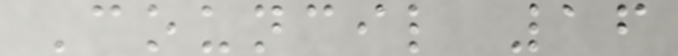Council 16
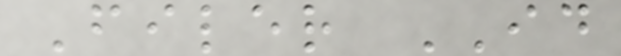Filer ID
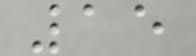15
